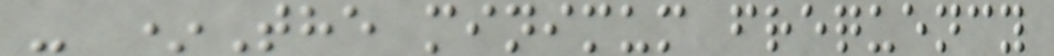- *The minimum frequency
